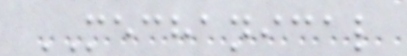MECHANICAL
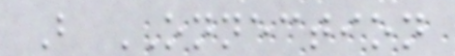B ONNECTION
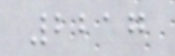2217
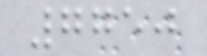7750
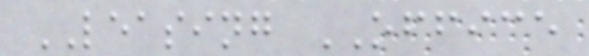LEASING OFFICE
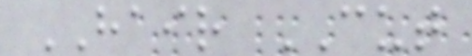HAIR CUT
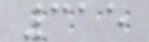315
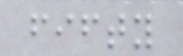fifty
